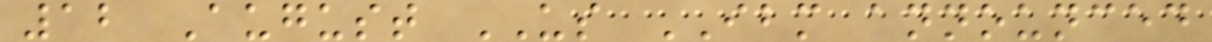12 August US IBM announced
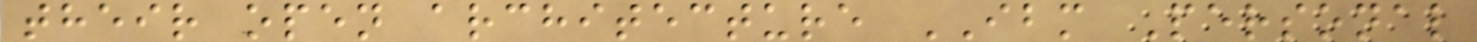their open architecture IBM Personal
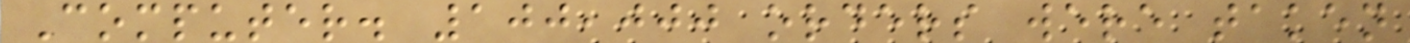Computer. 100,000 orders were taken
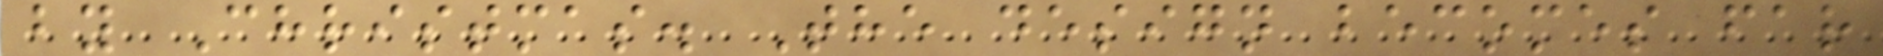by Christmas. The design becomes far
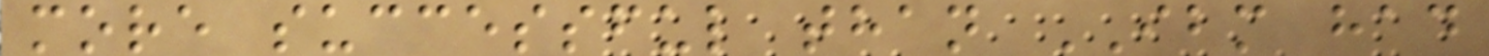more successful than IBM had
